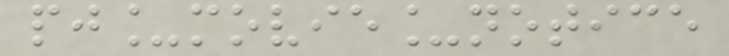pj_movie_notice
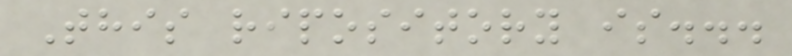This ripository is...
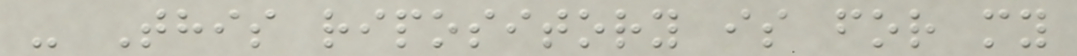- This ripository is for my
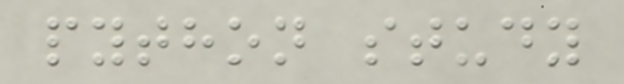python study
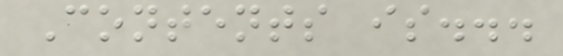Contents is...
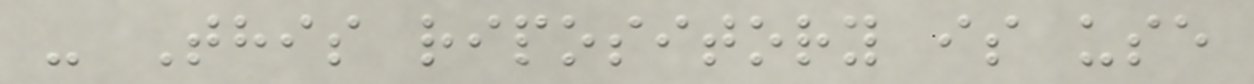- This ripository is use
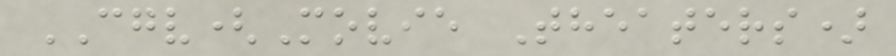CGV(Movie Theaters)
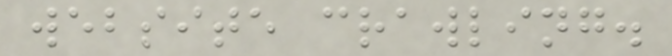website crawling.
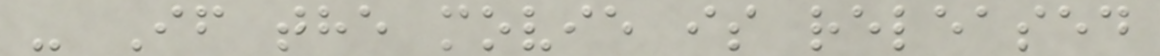- If the movie is released
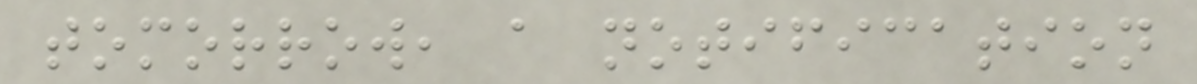tomorrow, a notification
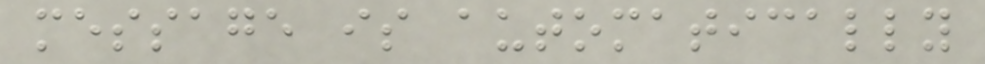message is automatically
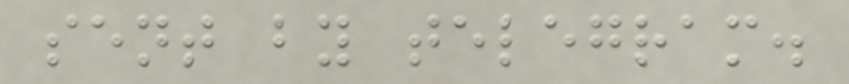sent by telegram.
